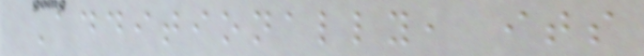Additionally, its
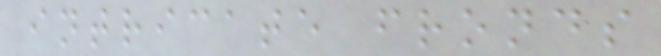intricate fronds
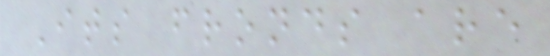Its fronds are
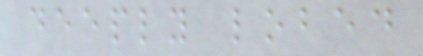deeply lobed
